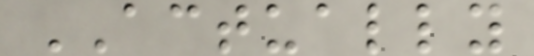ACTUALLY
